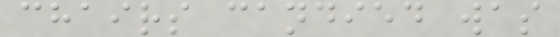chairs candied was
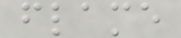flame
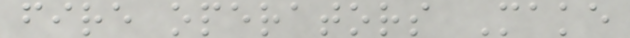fire operators Make
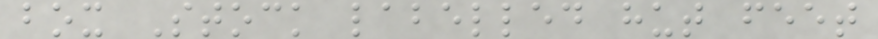box Stock labelled hut feet
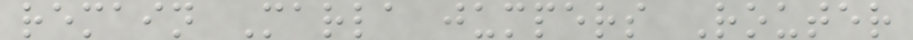remain Marla jumpers Router
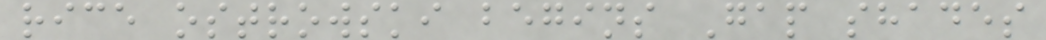rice ostrowski begins Gap shades
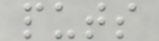puts
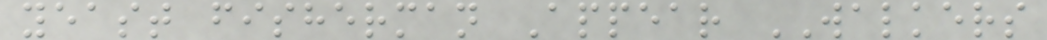yeast fisherman Appear WALKERS
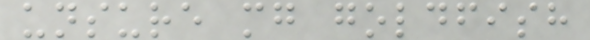unsure mg goldfish
